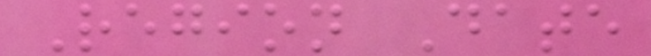Region Date
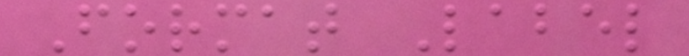Format Label
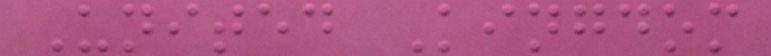United Kingdom
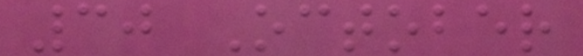30 October
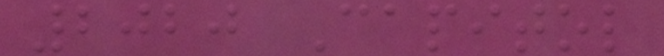2020 Capitol
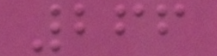266
